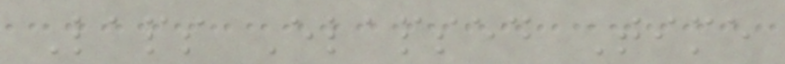Laps Elapsed Time
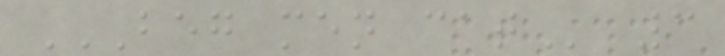BEG MEN CAT 3
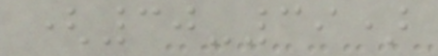(30-39)
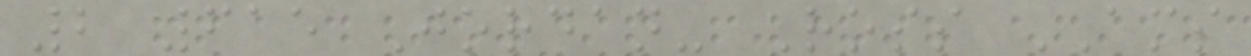2 615 Jordan- Ross AMS
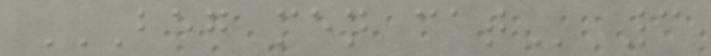BEG MEN CAT 3
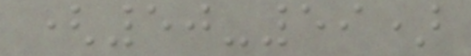(50-59)
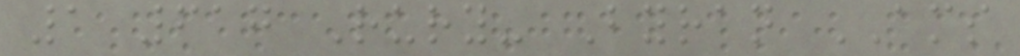1 617 Rury- Byran AMS
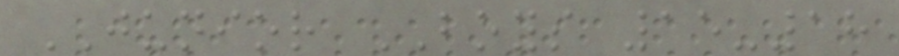JUNIOR BOYS 15-18
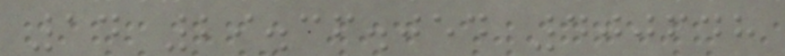14 29.36.054 400648
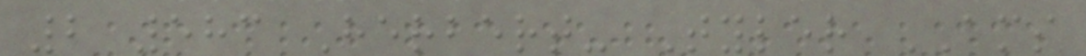2 583 Herbert- Tyler AMS
